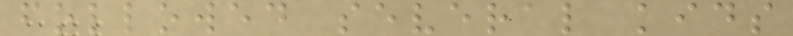followed several kids
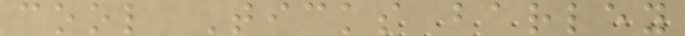cool Ticks barley
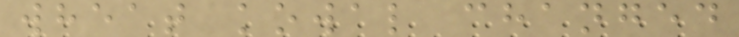wheat kowal changed
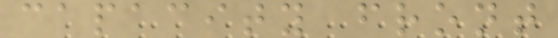capacity front
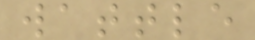wattle
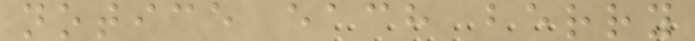notice each berry
